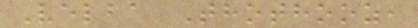Velba Thothooz,
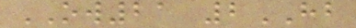OW21 2HB
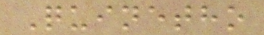Quinetho
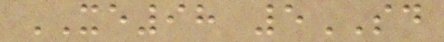XE98 5SD
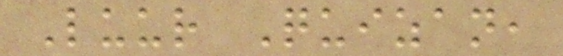Luur Quizan,
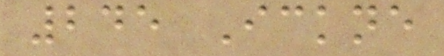245 Ickne
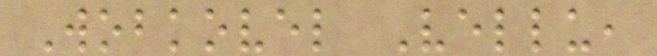Wobkovel Vellu,
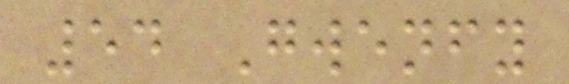54 Gwenfy
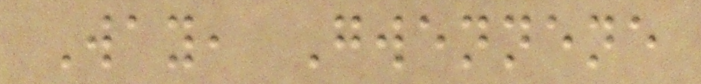Way, Gwennene
